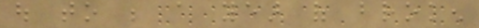out to be a year of broken
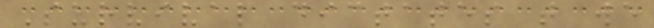Survival dictates that we
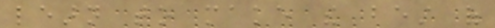learn to make the best of
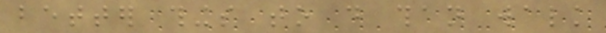better things to do than walk
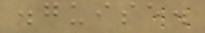disguise.
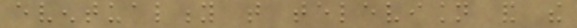eventuality that television and the
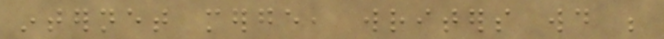internet merge, writers would be
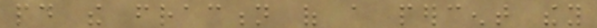paid the fraction of a percent they
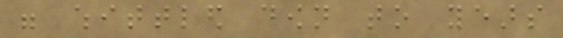were whittled down to years
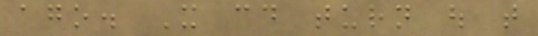ago. It could turn out that
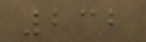232
